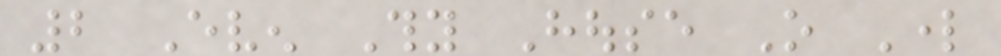2 Even Thy House O Lord
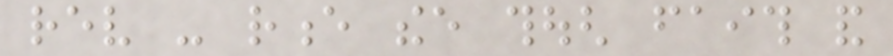rev - rence thee though faith and
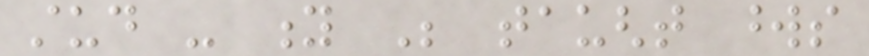stud - y Be taught words
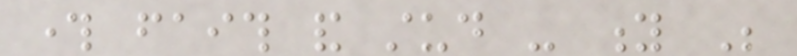through faith and stud - y Be
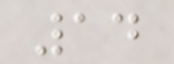14
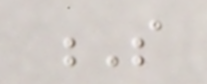S
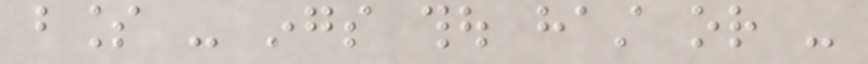bless - ings thou hast or -
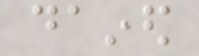dained
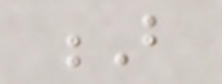B
